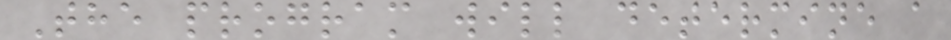The program will determine a
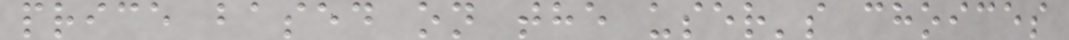price based on the user's choices
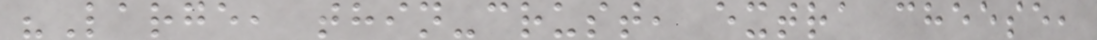"Large, thin-crust, extra cheese,
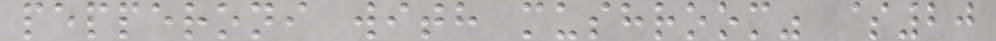pepperoni with mushroom" $20
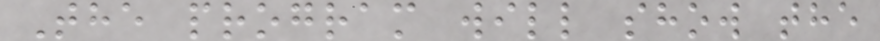The program will show the
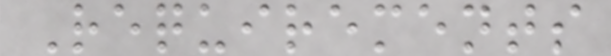Requirements
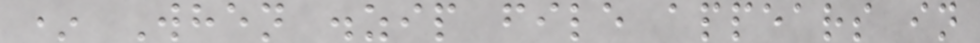* When .zip file appears in
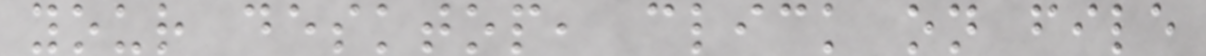your desktop, click on file
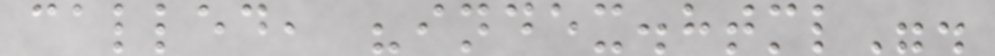called, "index.html".
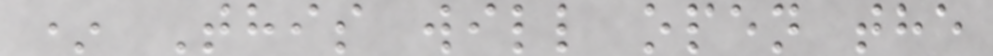* This will open the
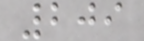209
